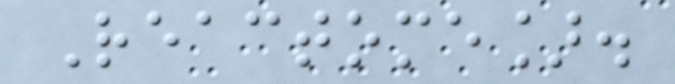Reactome].
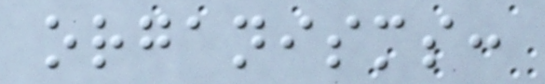organisms:
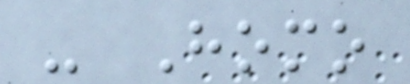- Homo
